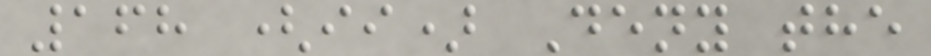168 (ii) Deny the
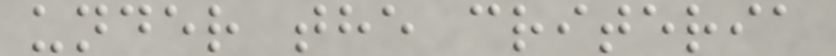under the criteria
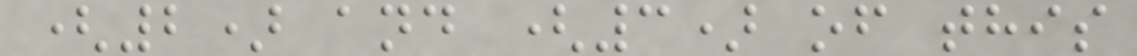(2) and (3) of this
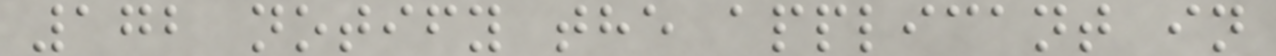172 notify the applicant in
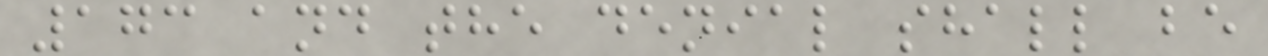173 and the denial shall be
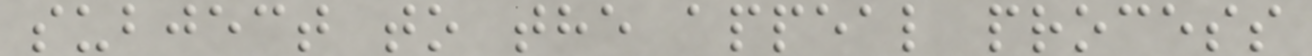subject to the appeal process
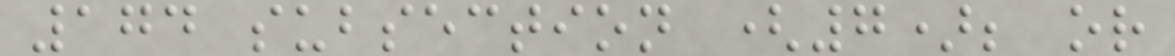174 subsection (7); or
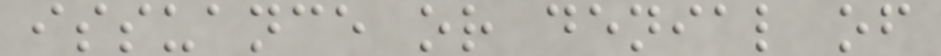issuance or denial of
